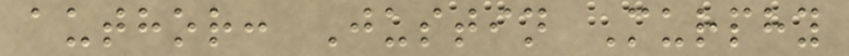author: Justin Murphy
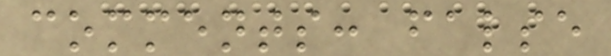comments: false
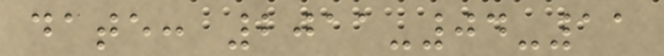date: 2011-04-11
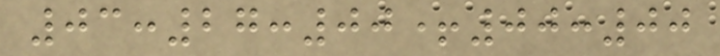03:27:00+00:00
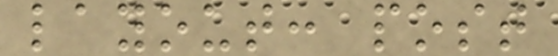layout: post
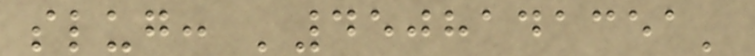slug: '4508141351'
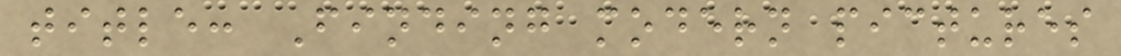title: Finding modern pictures
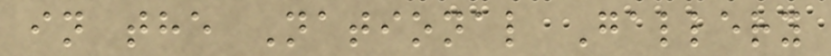in the National Gallery
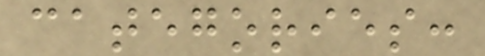categories:
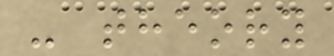- theory
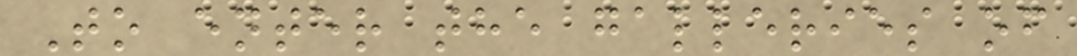To enter the galleries of
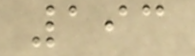193
